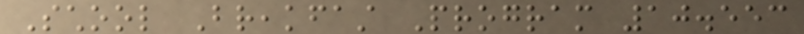School Breakfast Program 10.553
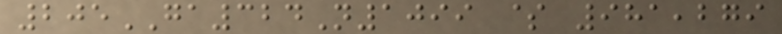205GA324N1099 $ 981,279
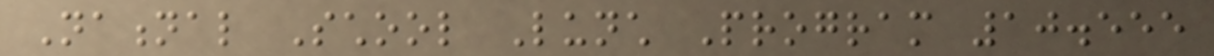National School Lunch Program 10.555
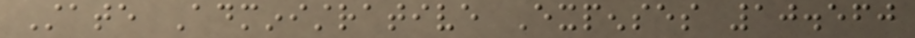State Administrative Expenses 10.560
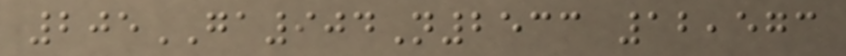205GA904N2533 12,573
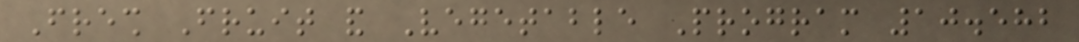Fresh Fruit and Vegetable Program 10.582
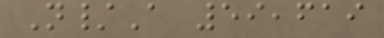N/A 59,619
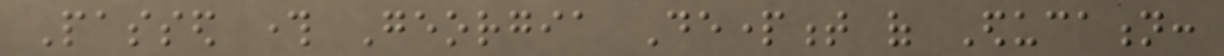Passed through Georgia Department of Education:
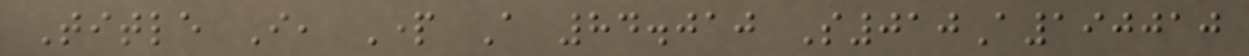Title I, Part A 84.010 S010A190010
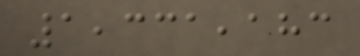1,331,183
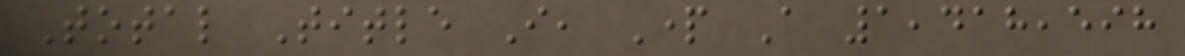Total Title I, Part A 1,418,598
